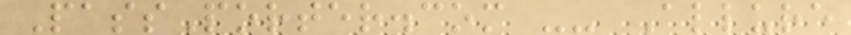PassPorter.com -- Allure
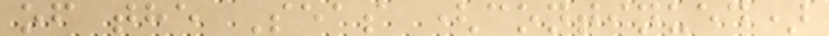of the Seas (continued)
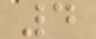4
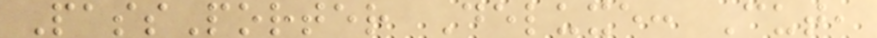PassPorter Deluxe: Cut,
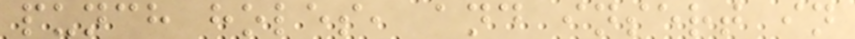punch holes, and insert in
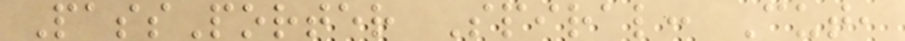PassPorter Spiral: Cut,
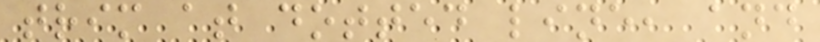trim at dotted line, and
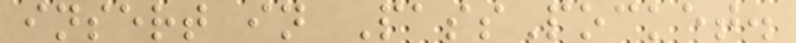insert in PassPocket.
